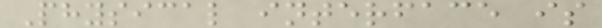Physical interface is
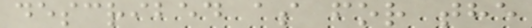described as for the
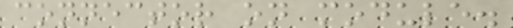connector on module.
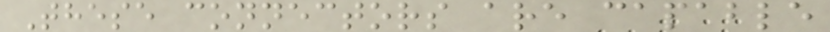These connectors are capable
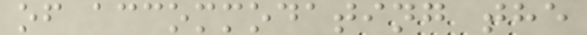of accommodating the
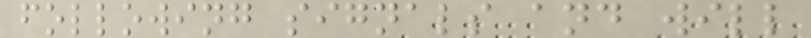following signals and will
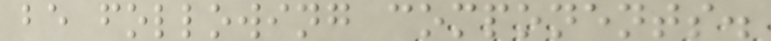be following components.
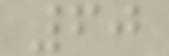60
